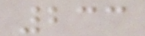233
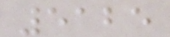5125
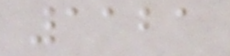1121
